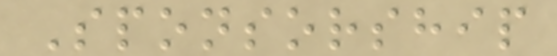Sponsorship
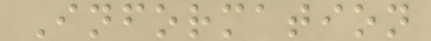Information
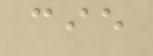cie
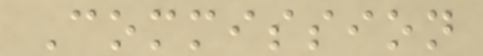Commission
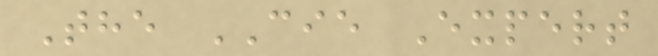The CIE Expert
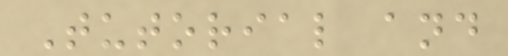Tutorial and
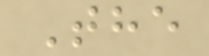The
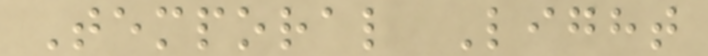Temporal Light
